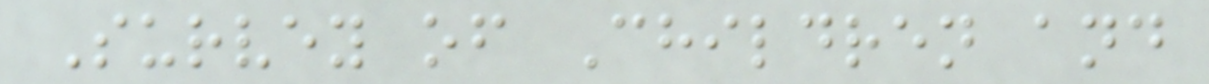Survey of Children and
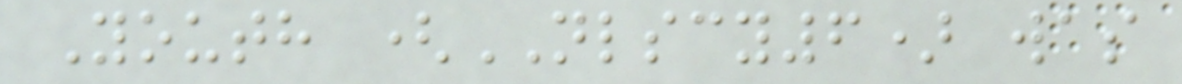Youth (NLSCY6) was
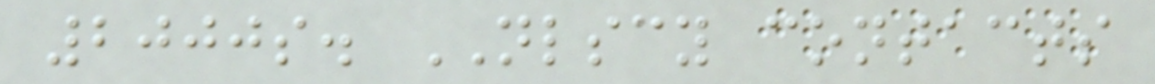2000s. NLSCY contacts
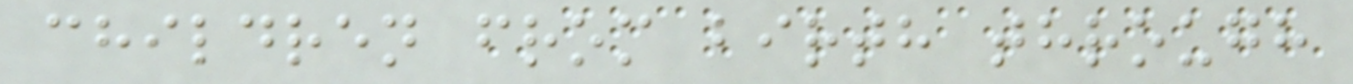children from birth through
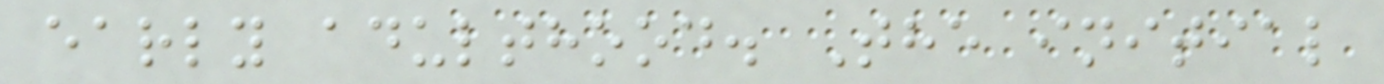early adulthood. The initial
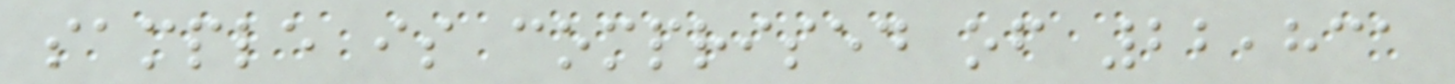sample is comprised of 22,831
